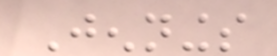Jennings
